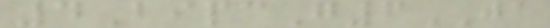4BipcG6JA
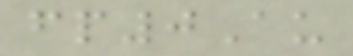fp0Au
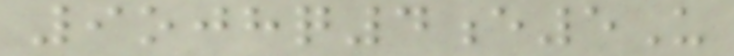9ojhq4e5U
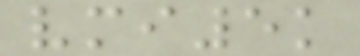vmi5k
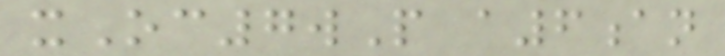xOc7wP a6an
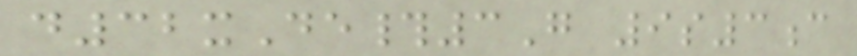d32xDe#3G 9s3c
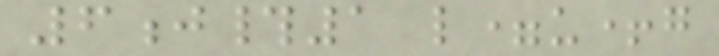6j#1 l=u+g
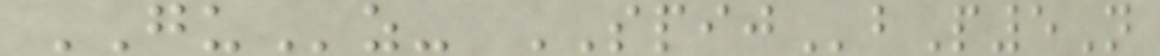GUz- SPIJbP5N
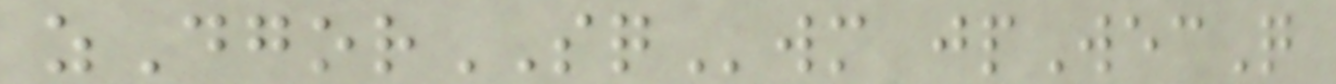zDgorSQwm jpWecQ
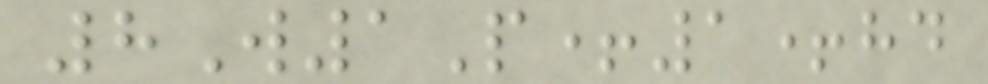8W1P+1+hd
